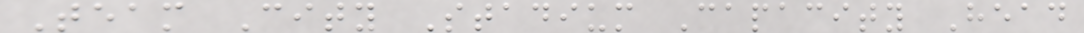Team City Stadium Capacity Head
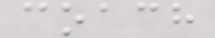coach
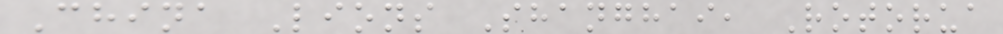China Lions Shanghai, Rotorua
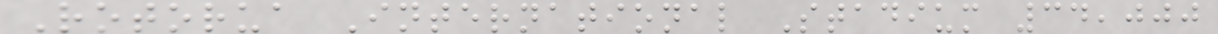Rotorua International Stadium 34,000
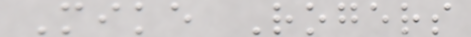Mike Rogers
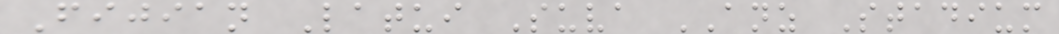Fijian Latui Suva ANZ Stadium
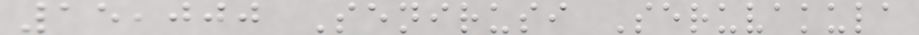15,000 Senirusi Seruvakula
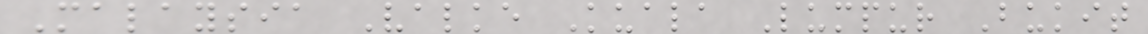Malaysia Valke Kuala Lumpur Bukit
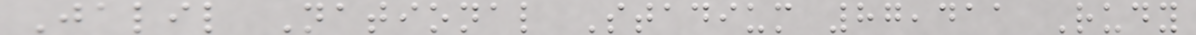Jalil National Stadium 87,411 Rudy
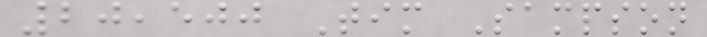20,500 Tim Sampson
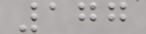177
